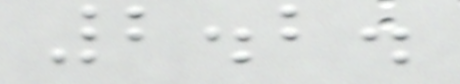2.2.
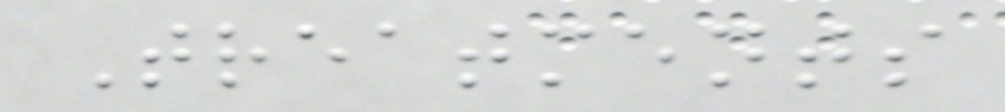Treatments
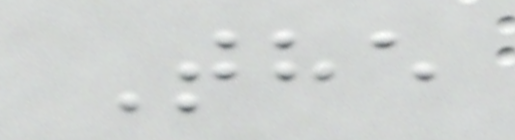The
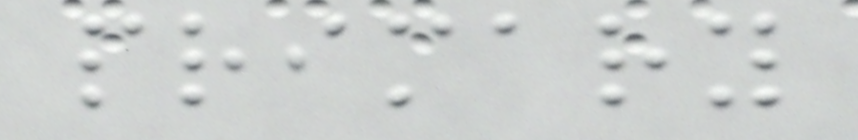primary
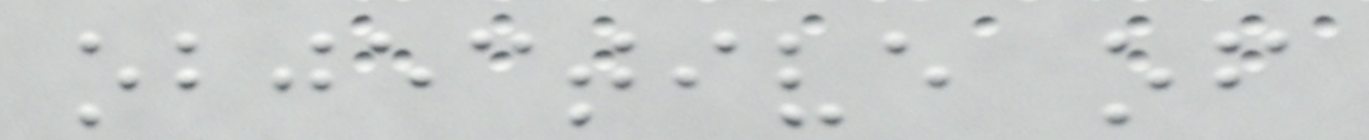objective of
